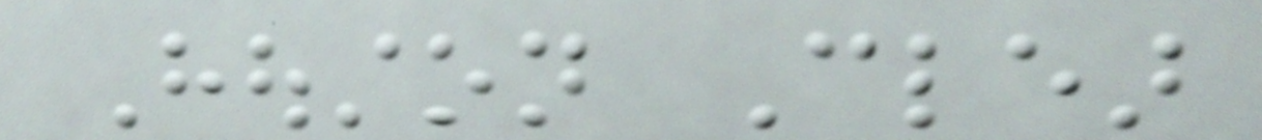Houston Clear
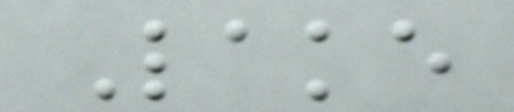Lake
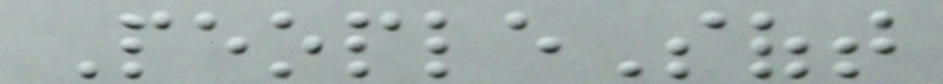PeopleSoft
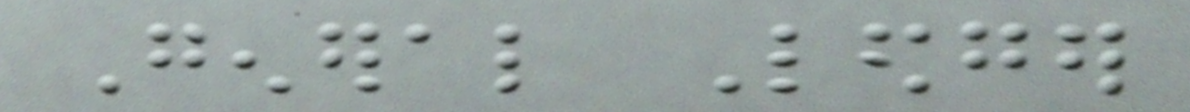General Ledger
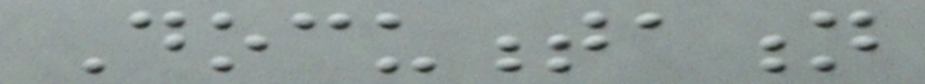Documentation
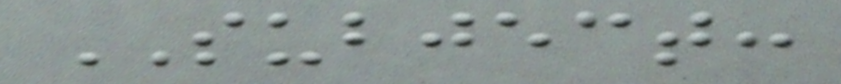SUBJECT:
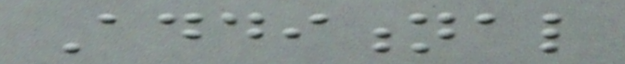Additional
